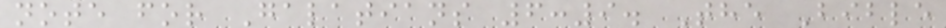note for Galatians 6:9. The Bible
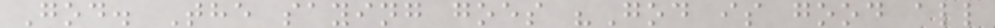God. The saying goes "God is good all
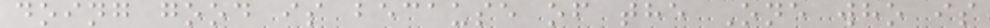doing good is because of the One who is
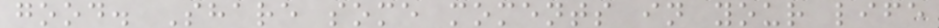good. Share some moments in your life
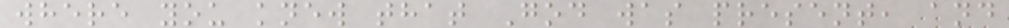where you knew that God was present, and
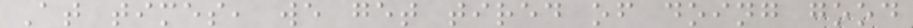At times, we get tired of doing good
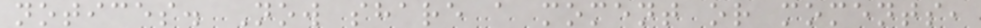notices. Now share a moment or moments,
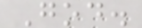God.
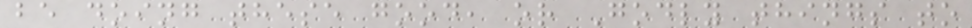be doing these good, or Godly things to
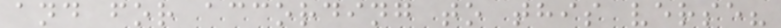and for according to this verse?
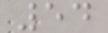54
